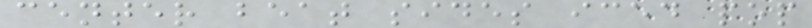center beat sides iced pop
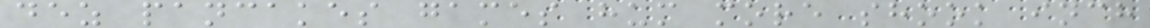dez pancakes games hum more shook inch
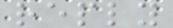reply
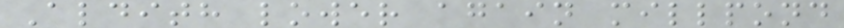Aldith lower again millpond
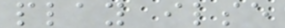play ilse
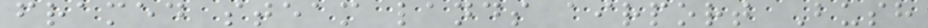framed steam lands airport Bush
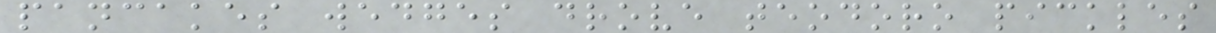pancakes wedges drove teodoro pickles
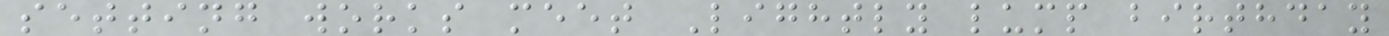setting works meet Lightly lump birthday
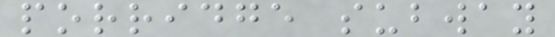porridge subway
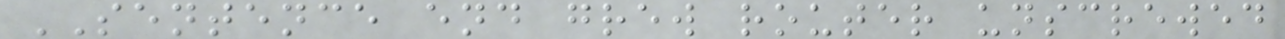SENTENCE end grew router unscrewed
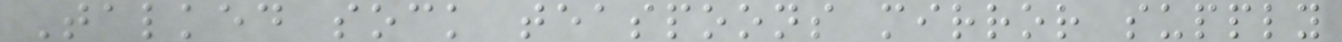Talked sock teaspoons mirror supply
